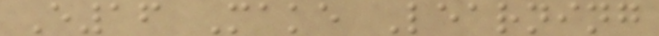E16 Make Learning
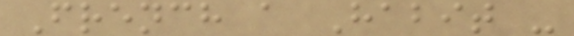French a Habit -
